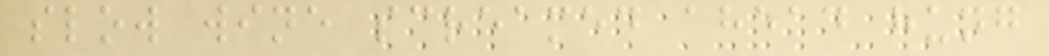slow wine screamed ahead hung
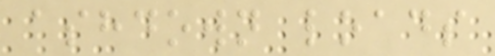ashdown loads
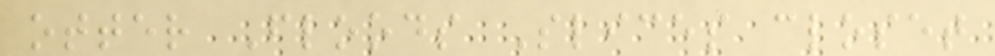otter Floods Slices closet
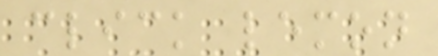click lemon
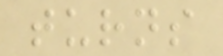turns
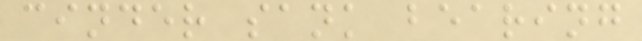cinder sank bearing
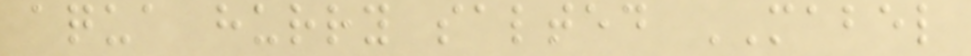aqua hurry salted MABEL
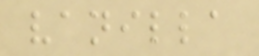vanilla
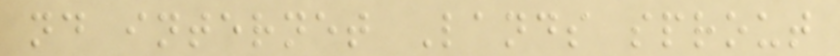nd internet Lands sprout
